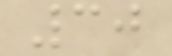30
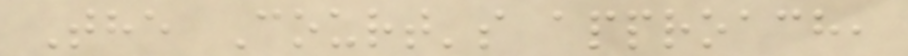The Court's approach,
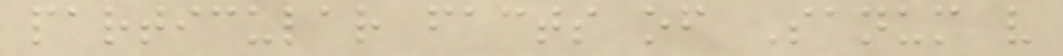particular facts of Sanum v
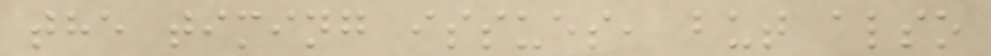the timing issues, but also
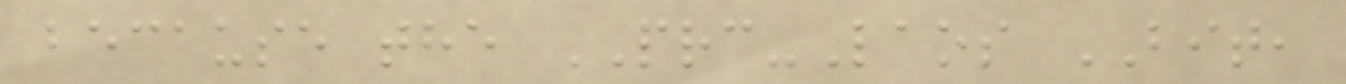because the PRC-Laos BIT,
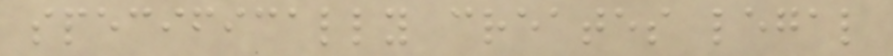specifically creates legal
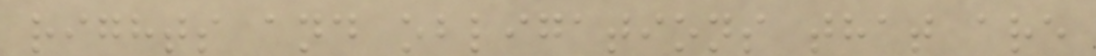rights and obligations that are
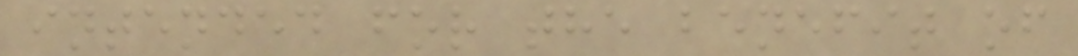intended for the benefit of
